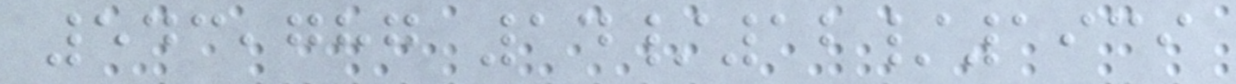543,787 14/12/1939
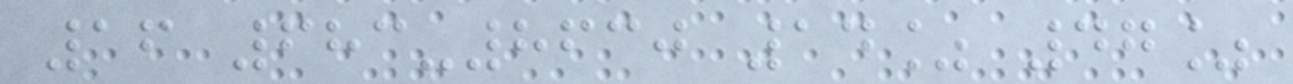16 683-8630 14% 47%
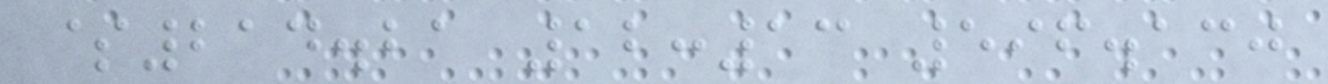$214.21 12:13 596.130
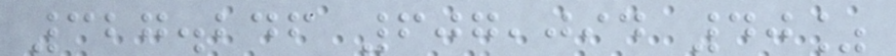327.246 607,094 40%
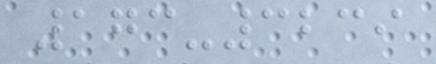173-3239
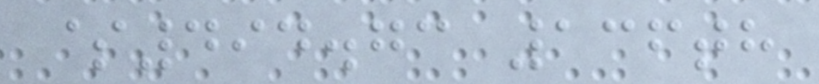$494.73 136th
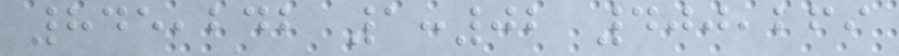845,242 1:02 400,269
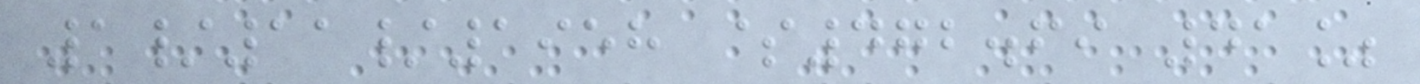1/11/1958 $472.69 41%
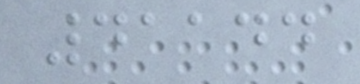41144
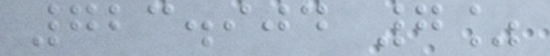723.904 7%
